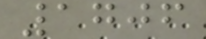1706
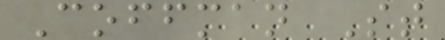Coffman St
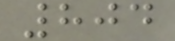804
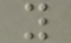y
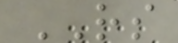RS
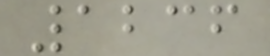1236
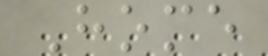Home
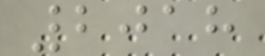2018
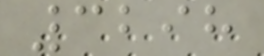3298
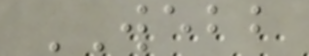WEBB
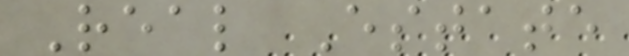Real Estate
